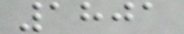1801
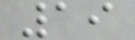19
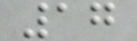17
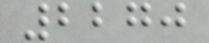2270
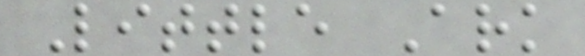Little Ark
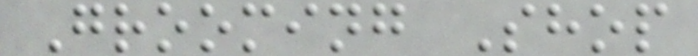Grooming Shop
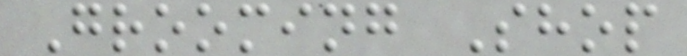Grooming Shop
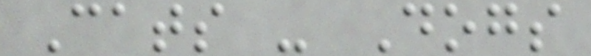Cats - Dogs
